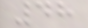48
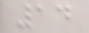14
